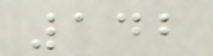142
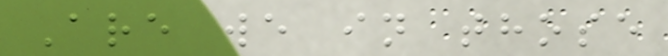Are we in those
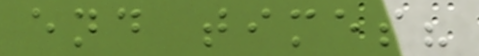end times?
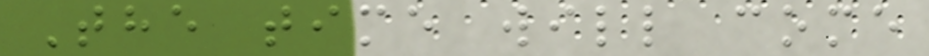The time will come
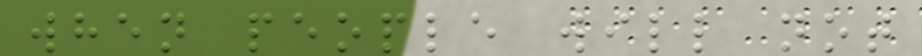when people will not
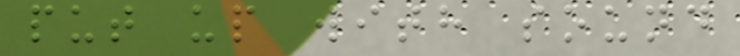put up with sound
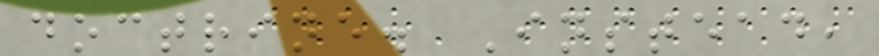doctrine. Instead,
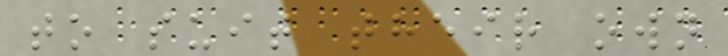to suit their own
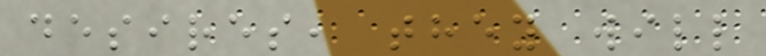desires, they will
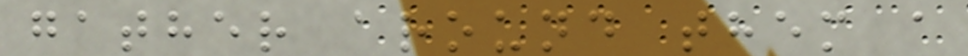gather around them a
